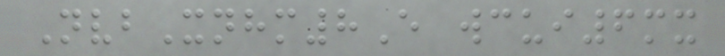NvbXnhm8E wcui6mx
